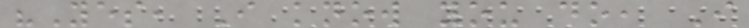"Yes, I know you do, I
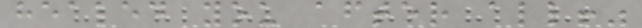healed you after all!"
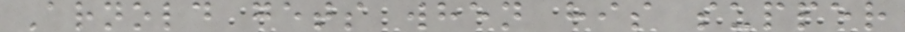Arnold gets when his supper
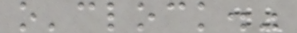o'clock."
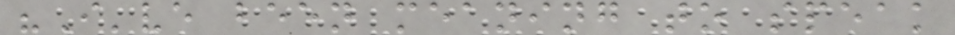"I've been meaning to speak
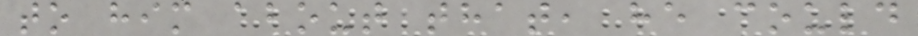to him about that, he could
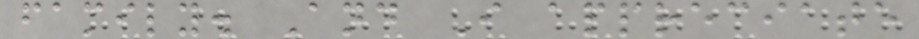family. And I appreciate
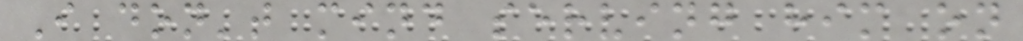I don't mind serving him on
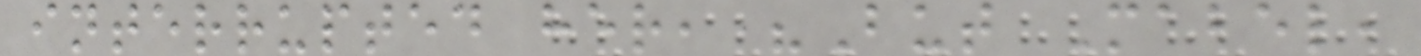interrupted her, "But Mabel,
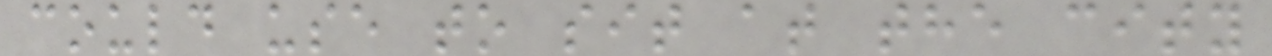could use to sit at the city
